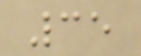35
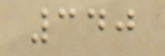340
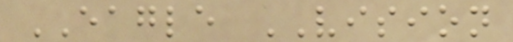EAGLE VISION
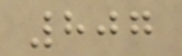807
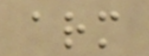arm
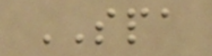SPA
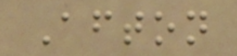Afton
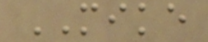MIKE
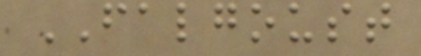FALGOUST
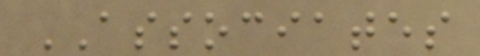ASSOCIATES
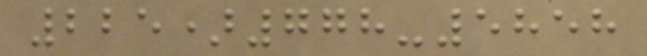225)778-5858
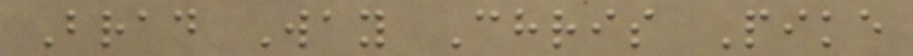Brad Way Chris Pike
